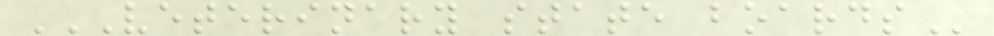VETERINARY STATE BOARDS
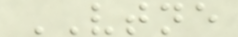VTNE
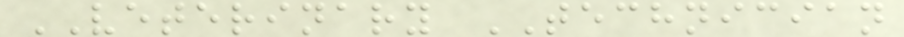VETERINARY TECHNICIAN
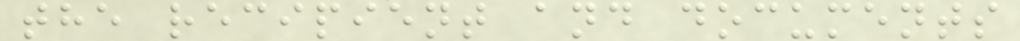the recipient and documents
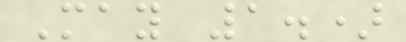May 1.)
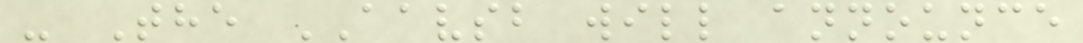- The AAVSB will announce
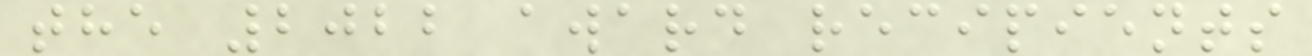the 2022 award recipients
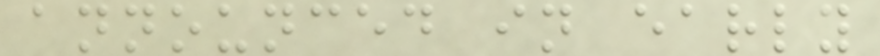announced in early
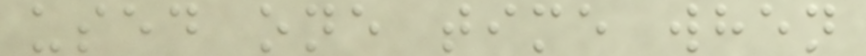used one time when
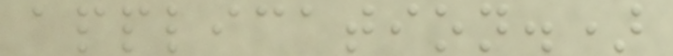application.)
